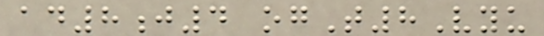ad8j4 ogT8Vyu
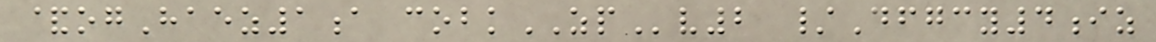&ogHaez1a cobkZPv2 /Dfgcy4iz
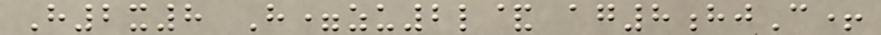H2x8 H=zu2l& ag8hjC+
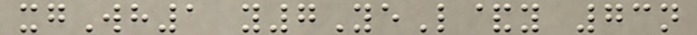xgWh1 y7YeL&y 73n
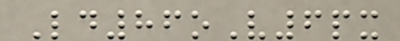Ld86oV6px
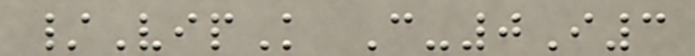/VipK C-0I3
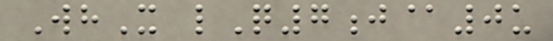WhX lQ7j@0u
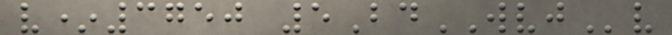v*3750 5BdWVJv
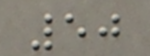50
